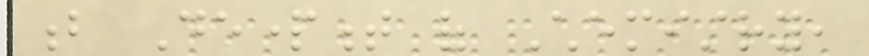b Department of Chemistry,
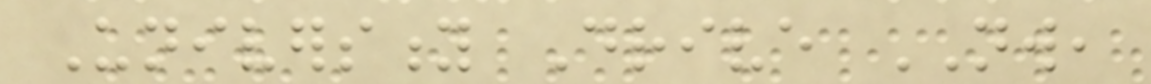University Drive NW,
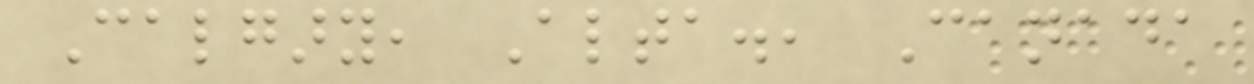Calgary, Alta., Canada
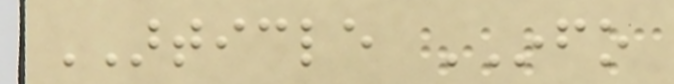ARTICLE INFO
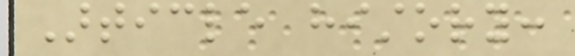Article history:
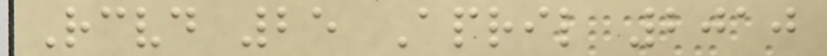Received 25 April 2010
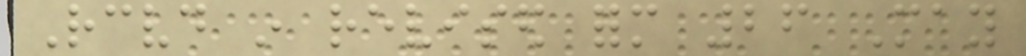Received in revised form 26 May
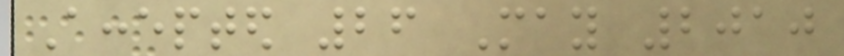Accepted 26 May 2010
